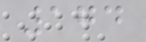174
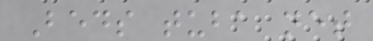Beds tuba net
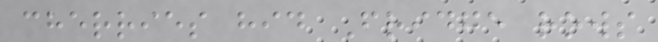cherries hid Fridge rows
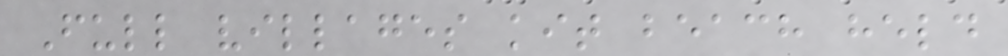Full villages kit beach held
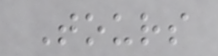Tours
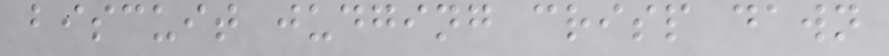biscuit judging crisp dawn
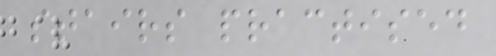stairs practised
